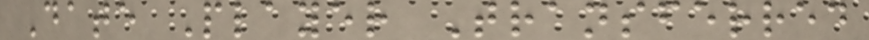Date Player Transferred
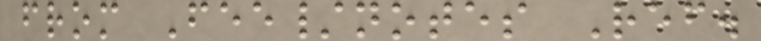from Fee/notes Ref.
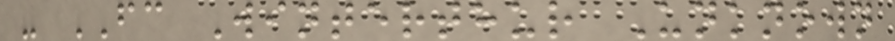- FC Winterthur Unknown
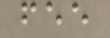fee
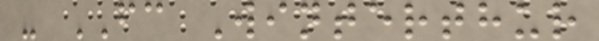- FC Winterthur
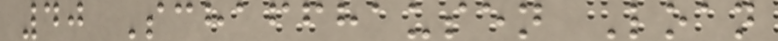40 Schaffhausen Loan
